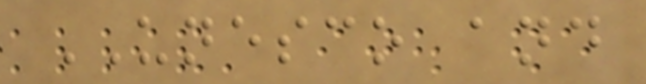UNESCO and
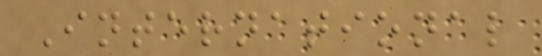International
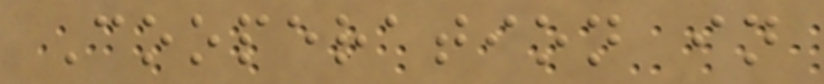Cooperation in
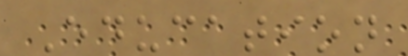Education
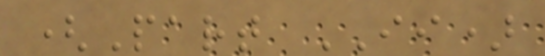(Part II)
